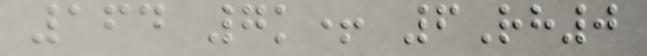164 7k+ 6Rh0
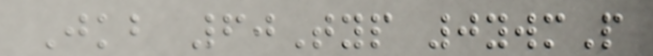Jkb 60Typ 0ywmP
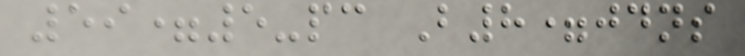59=5-pc B8=jdns
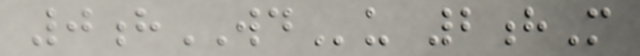0hWDu 2hM
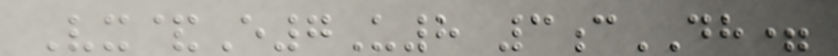Vx&E7U8 3cDH=
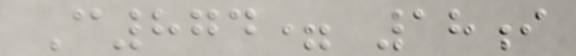C874= 18i
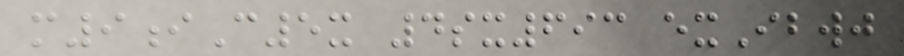m9iC5x 4sx693 exIbwj
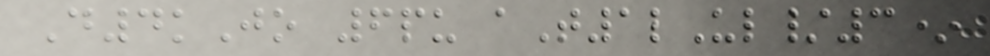D4kJo 6pu aT1lUl/3*
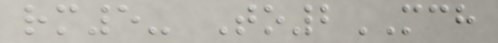rm5- To2MCH
